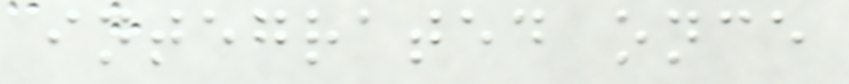integrated once
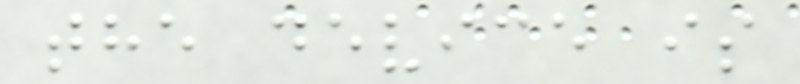the device is
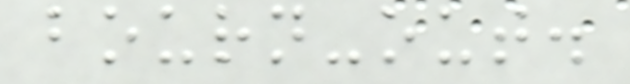bourn-out.
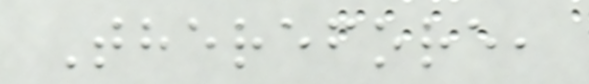Therefore,
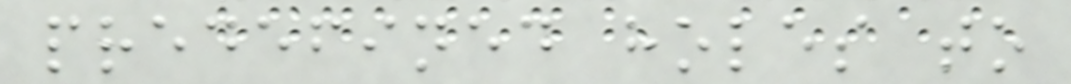predefined holes to
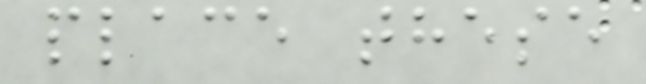place these
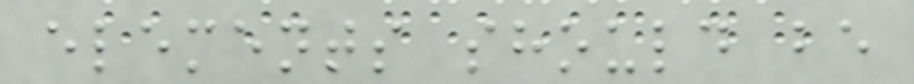elements should be
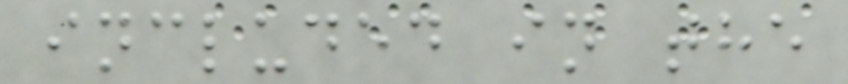included in the
